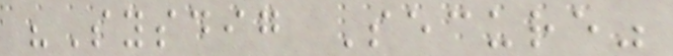"Sysdig Secure"
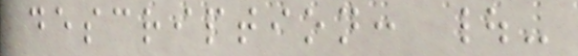description: |-
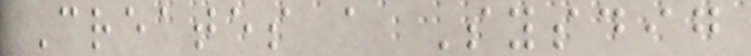Creates a Sysdig
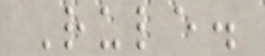Rule.
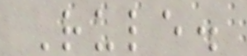Rule.
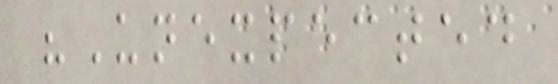"Unexpected
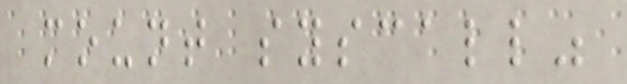mount syscall"
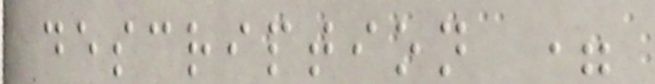description =
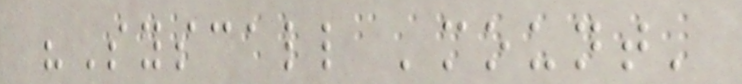"Syscall 'mount'
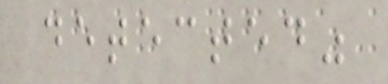detected"
